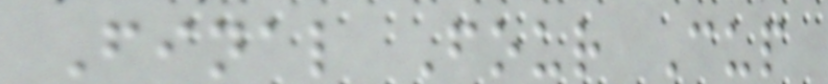Final Four Cup
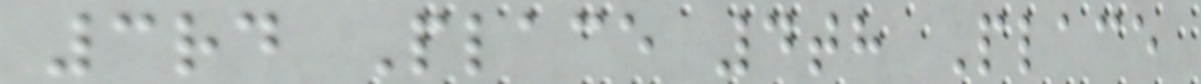3rd Place 4th Place
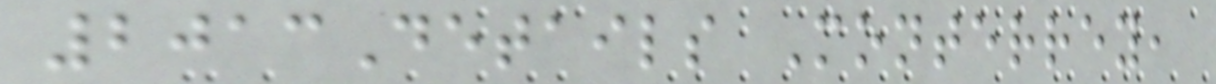2013Details Monterrey,
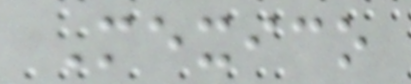Mexico
